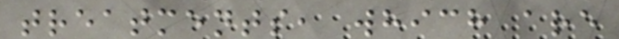treatments, which are
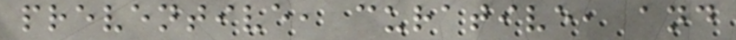preventive, curative, and
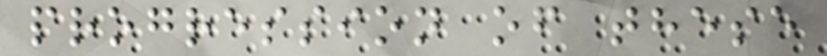progression of these
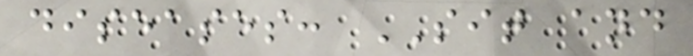diseases: SIT and
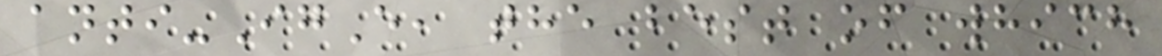anti-IgE, the best of which
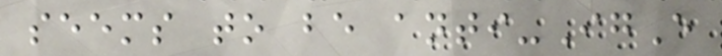seems to be anti-IgE
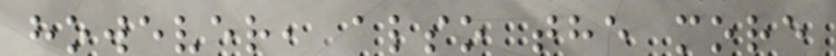however, also the more
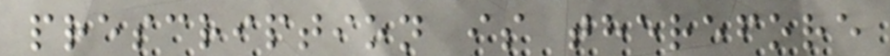prescription is therefore
